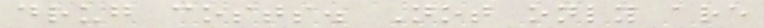drug costs. Not only are
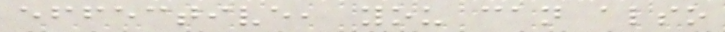effective, you can also
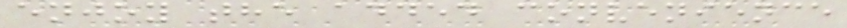enjoy the added convenience
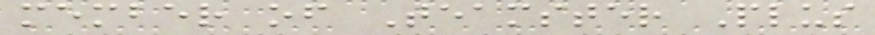member of Teamster Plus
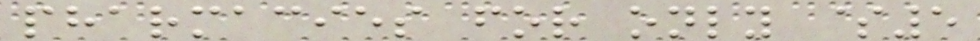pharmacies for only $5
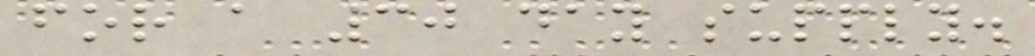for a 30 day supply.
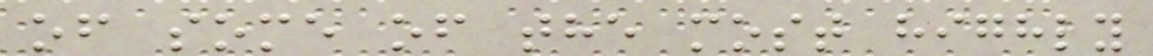of some of the most highly
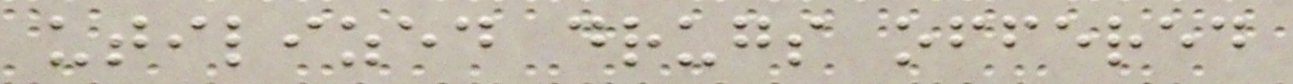utilized drugs offered
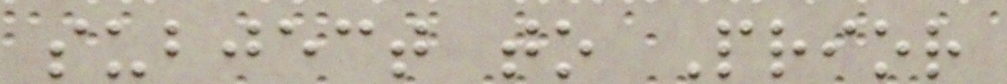subject to Prior
